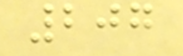207
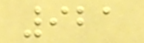921
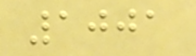1001
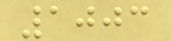1003
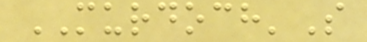MURDOCH'S
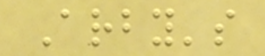Arby's
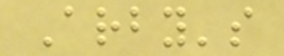Arby's
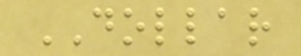DOLLAR
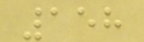158
